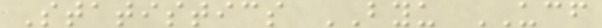Statistics BYU UCF
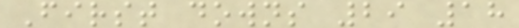First downs 29 18
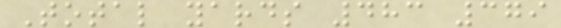Total yards 483 379
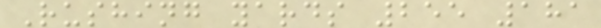Rushing yards 255 181
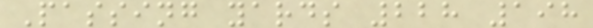Passing yards 228 198
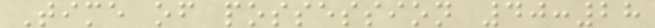Time of possession 40:28
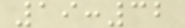19:32
